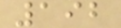192
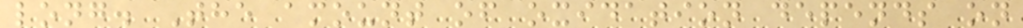long. The amount of oxidation depends on
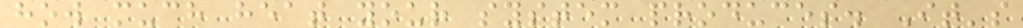how much heat your system produces. It's
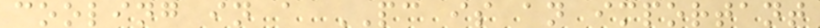cooling in a PC is an important
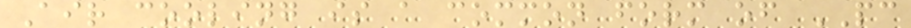Air cooling is a common form of PC
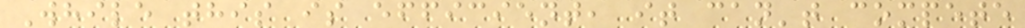While this is efficient, it can't compete
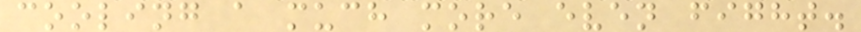cooling a much more even fight.
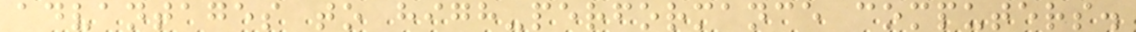advantages to high-performance computers.
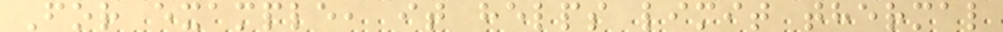For example, it helps limit thermal
